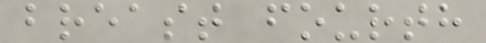breast fourth
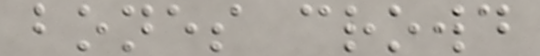bones crowd
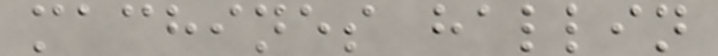machines hallin
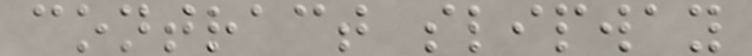contract slipway
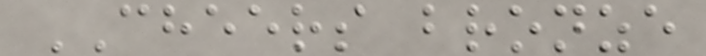CHEERS bronze
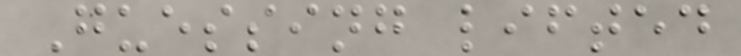Guessing lifted
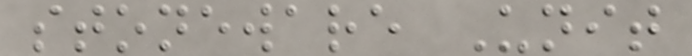stoneware Unit
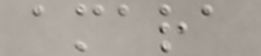amara
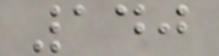140
